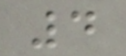4
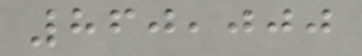860,000
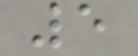5
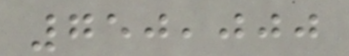750,000
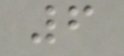6
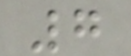7
